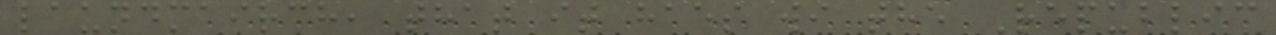laundmairch, that it haes wi the Republic
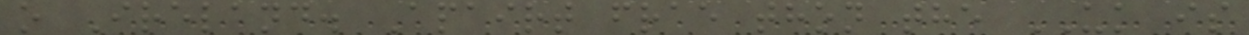o Ireland. Apairt frae thon the UK is
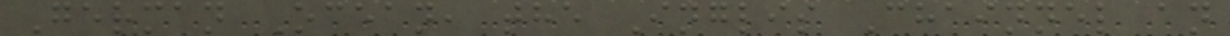German Ocean, the Inglis Chainnel an
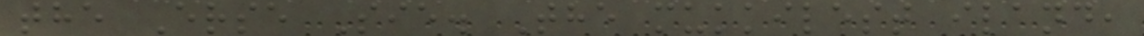the Erse Sie. The mukkilest iland,
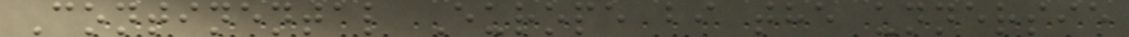Continental Europe bi the unnersie
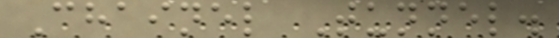Chainel Tunnel.
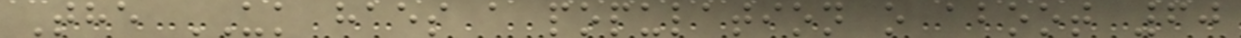The UK haes a population o aboot 60
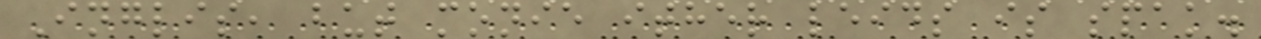Inglis, but monie ither leids is spak.
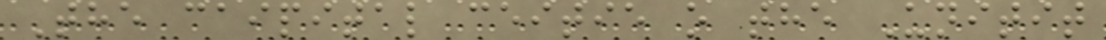The caipital ceitie o the Unitit
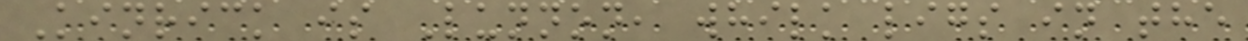Kinrick is Lunnon, whilk ligs in the
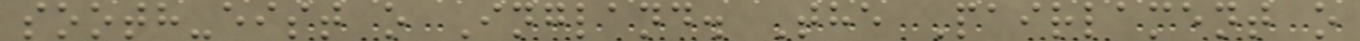sooth-eist o Ingland. The Pairlament o
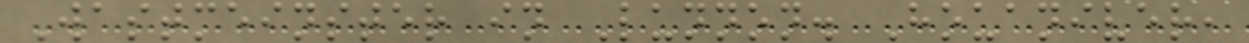Wastmeinster in Lunnon. Houaniver,
